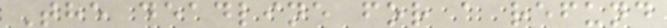The deadline for a refund
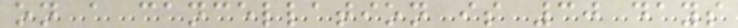on a cancellation is 30 days
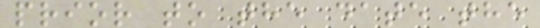prior to the date the
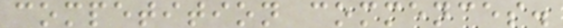competition commences.
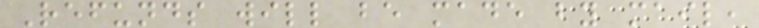Refunds will be made by mail,
